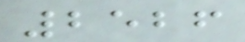2526
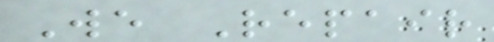We Repair
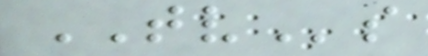TVs
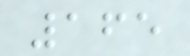165
